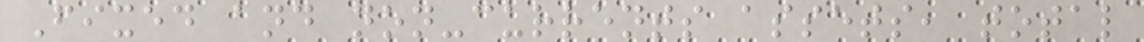Fixed and non-currents assets, total
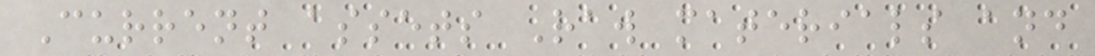Current assets Raw materials and
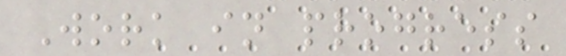Work in progress
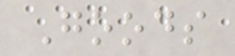Goods
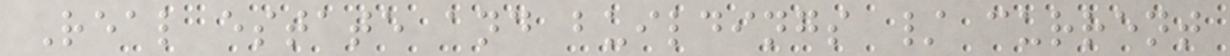Real estate and buildings / current
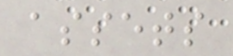assets
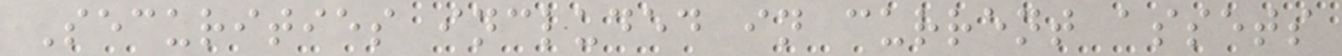Securities included in current assets
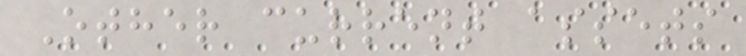Other current assets
